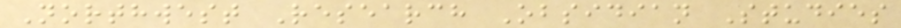Northwest Research Obsidian Studies
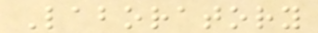Laboratory
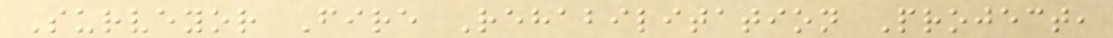Surveyor Fire Rehabilitation Project,
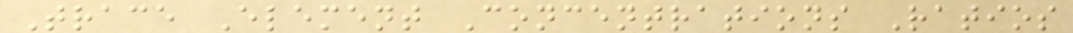Trace Element Concentrations Ratios
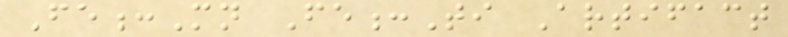Fe:Mn Fe:Ti Artifact
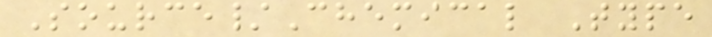Source/Chemical Type
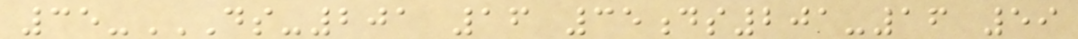35-DS-201 16 35DS201-16 59
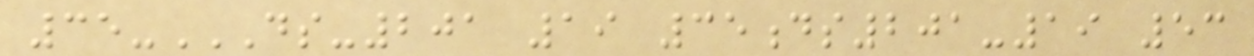35-DS-201 19 35DS201-19 53
